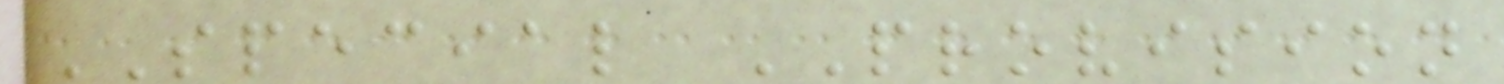SPECIAL PROVISION
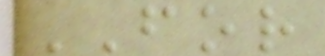FOR
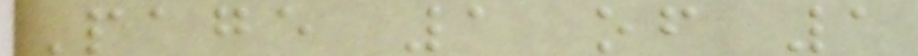Page 1 of 1
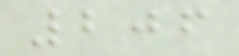206
